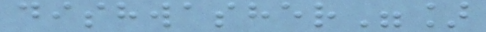dishwasher"]
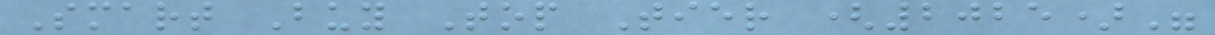Smart Buy Top Tier (2025)"
